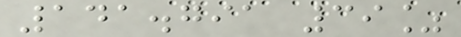141.791 39%
